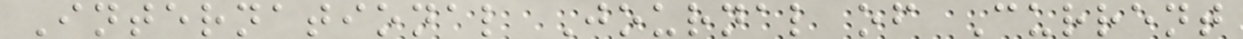International Journal of Current
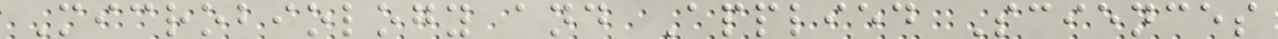Microbiology and Applied Sciences
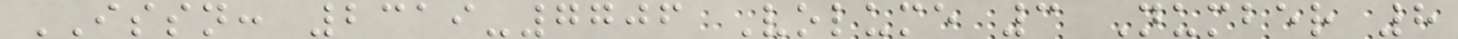ISSN: 2319-7706 Volume 3 Number 8
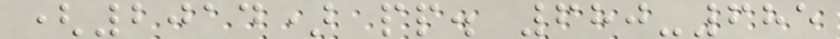(2014) pp. 680-685
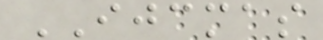IJCMAS
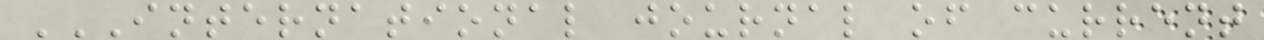INTERNATIONAL JOURNAL OF CURRENT
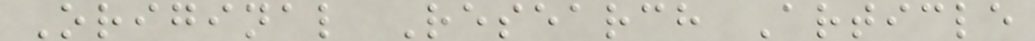Original Research Article
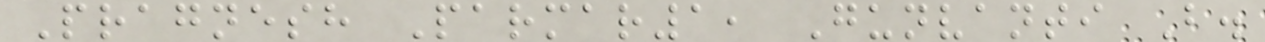Pragnesh Parmar1, Gunvanti B.
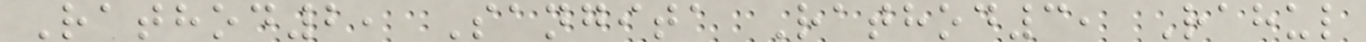Rathod2, Sangita Rathod3, Rahul
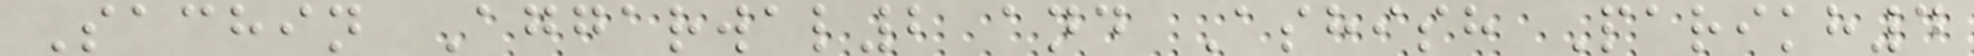Sachin Aggarwal2 and Ashish Parikh4
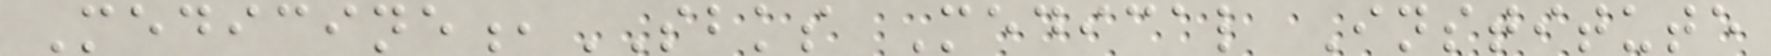Medicine,SBKS Medical Institute
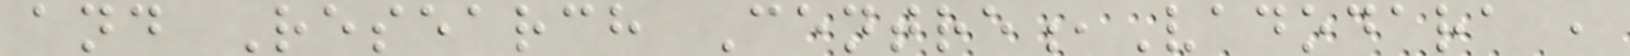and Research Centre,Vadodara ,
